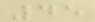45
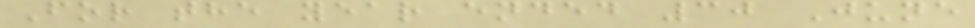For the year ended 30 June
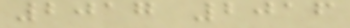2017 2016
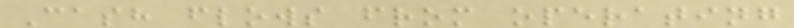Cash flows from operating
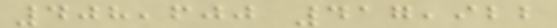408,600 417,922
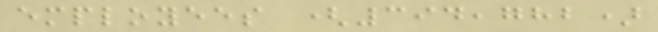employees (394,782)
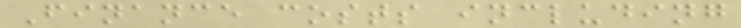Finance costs including
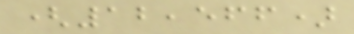(12,566)
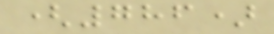(786)
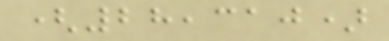(28,310)
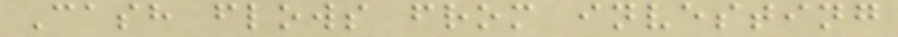Cash flows from investing
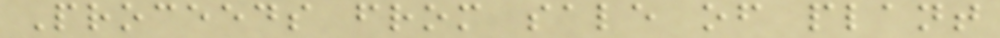Proceeds from sale of plant
